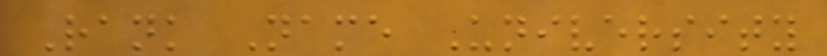Rank Name University
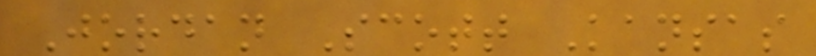Jordan Scott Kansas
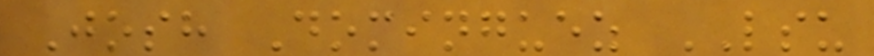Josh Dominguez LSU
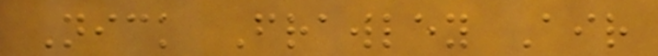Nick Frawley Air
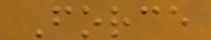Force
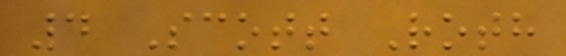4 Scott Roth
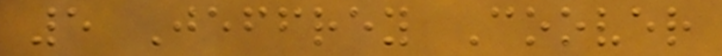5 Jeffrey Coover
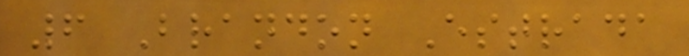6 Brandon Estrada
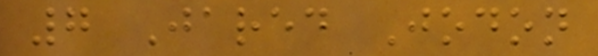7 Jared Jodon
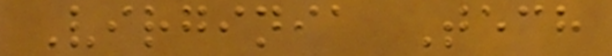Virginia Tech
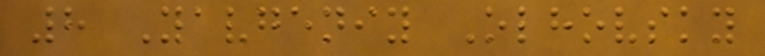8 Yavgeniy Olhovsky
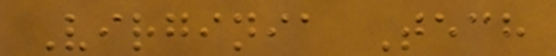Virginia Tech
